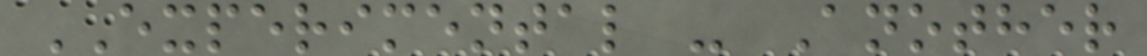EXPERIMENTAL - Another
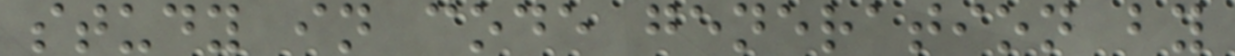study in code generation by
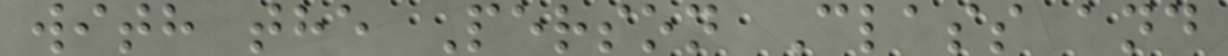with the Person Class and
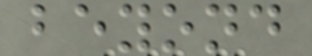beyond
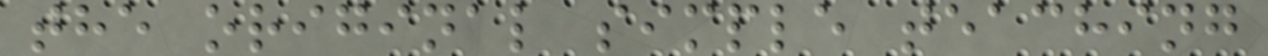the original simple teaching
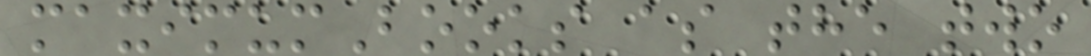maximumBooks as the two
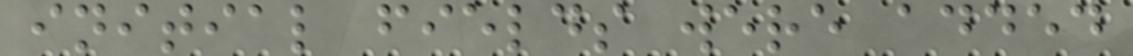initial fields were added
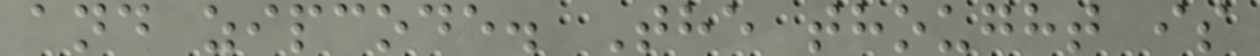and zipcode. The thought is
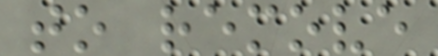to remove
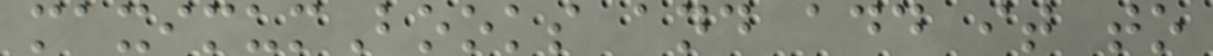maximumBooks and add it to
